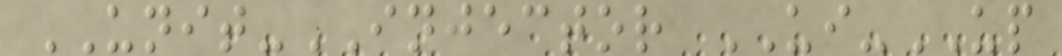UNIT-INJECTOR UI-UP
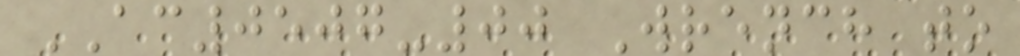AC0507-00 Wrench to
